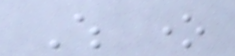Which one
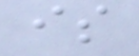is
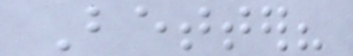Better?
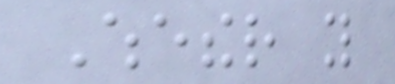Whether you
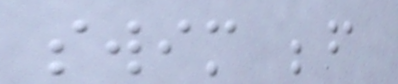swim before
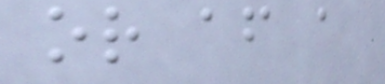or after a
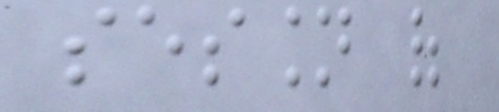session of
